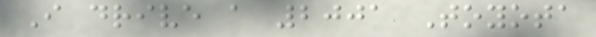I drive a 2001 Toyota
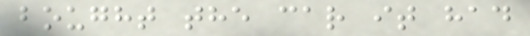bought the car it had
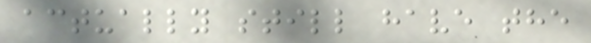actually still have the
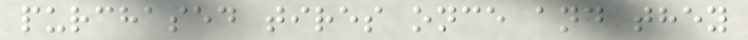purchased tires once and they
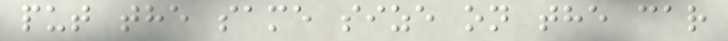put the same size on the car
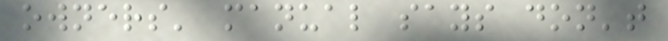owners' manual says don't
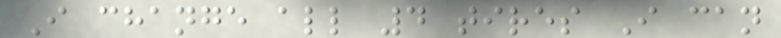I change all 4 tires I can
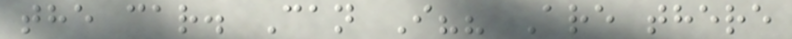the car. Can I?? Are there
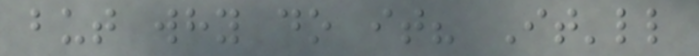but why do it? It'll
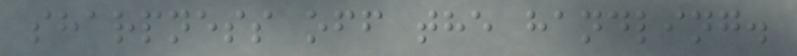sharpness off the handling.
